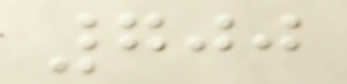700
